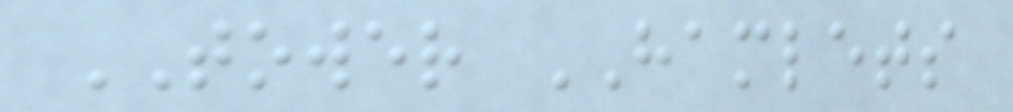TOWER HAMLETS
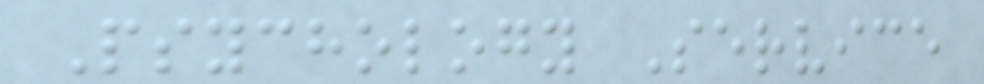Psychology Service
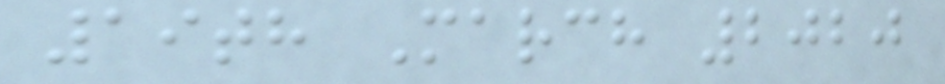19th March 2020
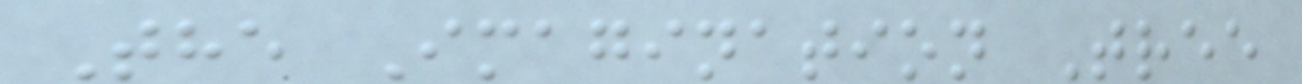The Imagination Tree
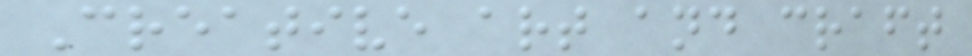Creative art and craft
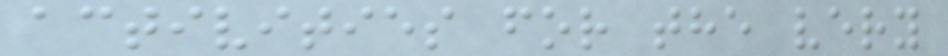activities for the very
